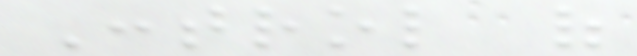Control of
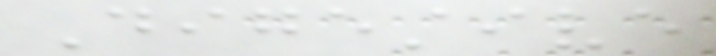Digestive
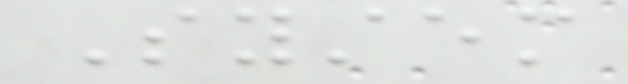System
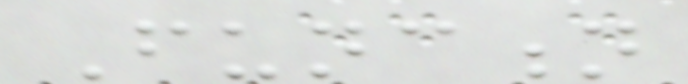Function
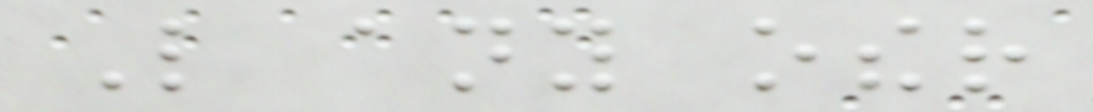Like any other
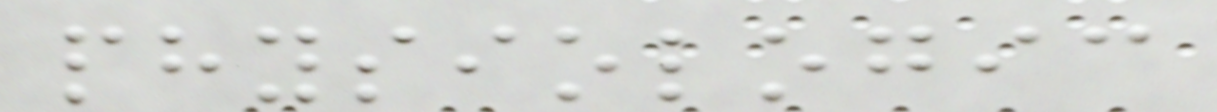physiologic
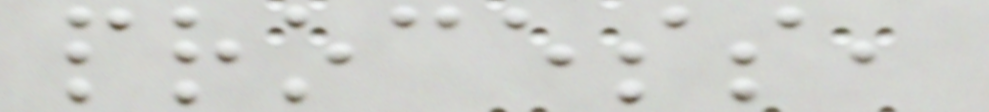process,
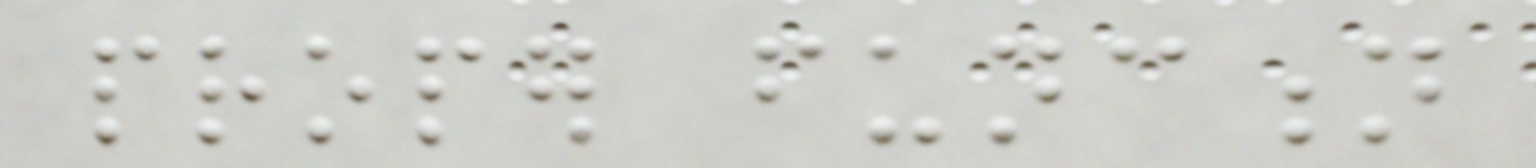proper function
